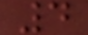4
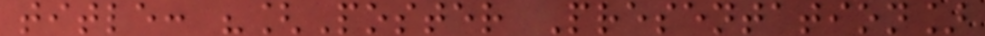title: "[Poster Presentation]
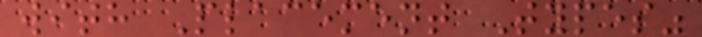with Placement Types"
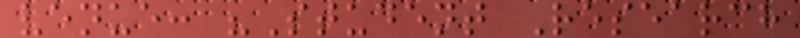venue: "Student Research
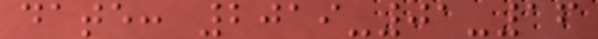date: 2019-01-16
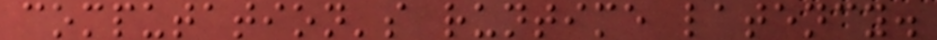computation's runtime latency.
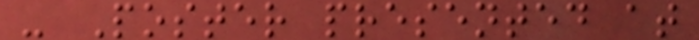- Poster presented at
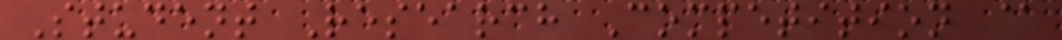Student Research Competition @
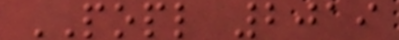POPL 2019
